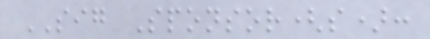SIG Sponsor(s):
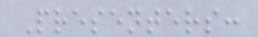Presenters:
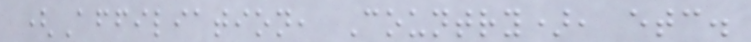(Affiliation, Country), etc.
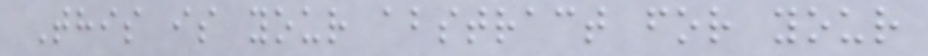This is your abstract for your
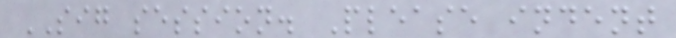SIG session. Please indent
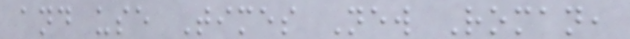and use Times New Roman,
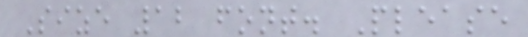Size 12 font. Please
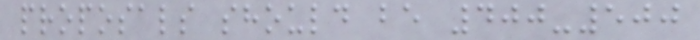proposals should be 400-500
